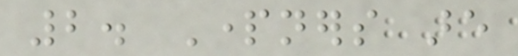2. Partners are
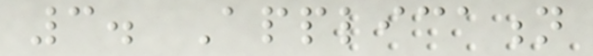3. Application
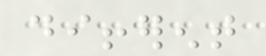different
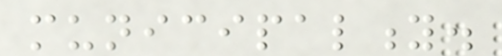municipality.
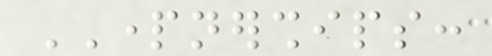PARTNERSHIPS:
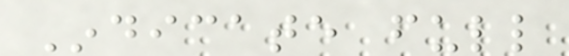Indicate full
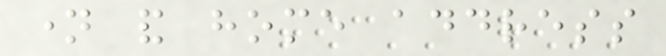name and home address
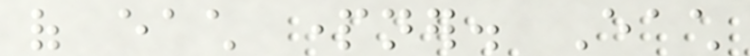of each partner. Each
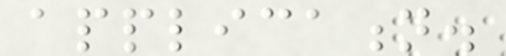application.
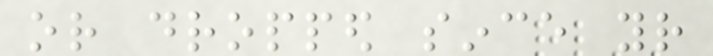or dropped since your
